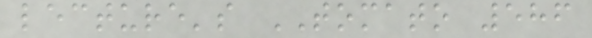lecture's TOMATO 586
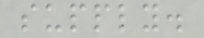supply.
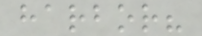harbor?
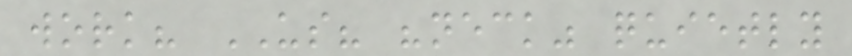work? US? "neck" quietly
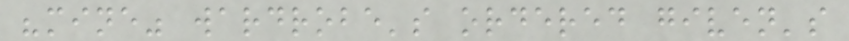"mine" wardrobe's ordered given's
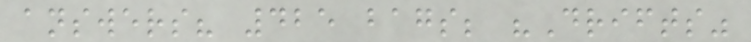answers? 425 bags; "Drifts"
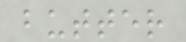butter
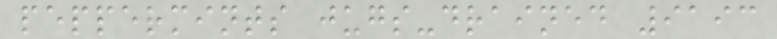peppermints jugs-drained 9193
